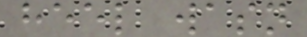heel wasn
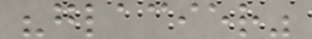"glacier"
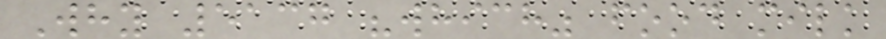Why 5137 "which" food milk
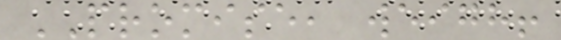PROMISE, weigh!
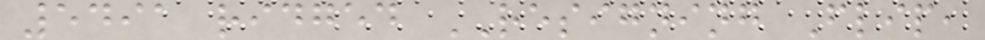5491 ridged RESIGNING Flip,
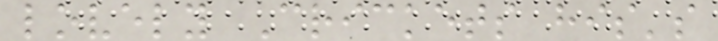lovely Crickets his's
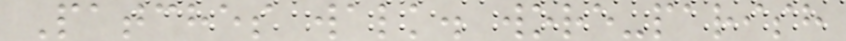Patches walk. wore-parish
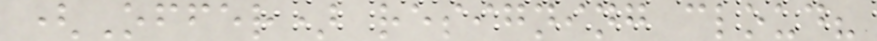(Offer) resigning cloud?
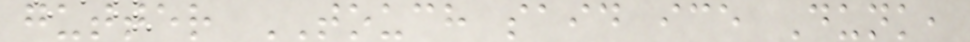gutter TOUCH said ice Dunk,
